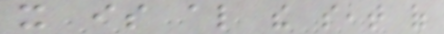it is also the seat of
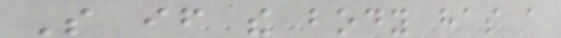So if the body has a
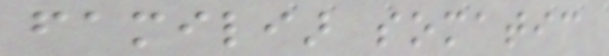familiar somatic
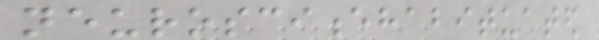neurosciencehabituated
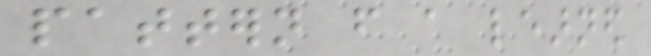pattern from a learned
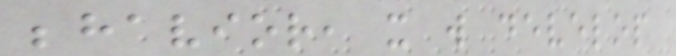behavior, it will develop
